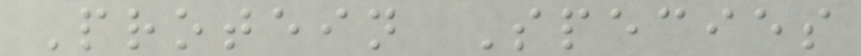Protein Species
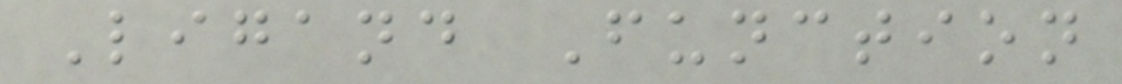Ligand Function
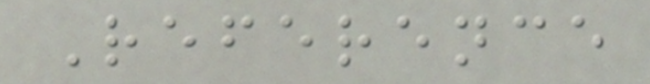Reference
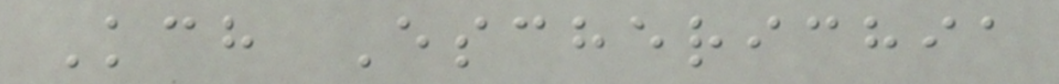Kch Escherichia
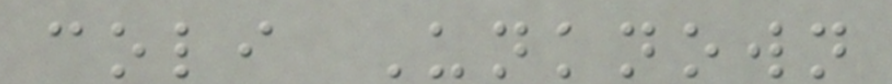coli Unknown
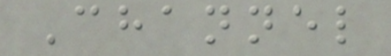Channel
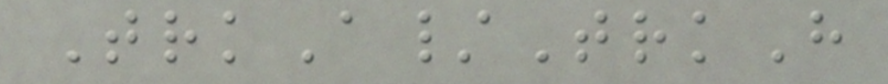TrkA/TrkH
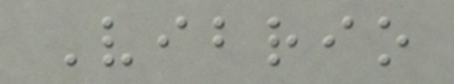Vibrio
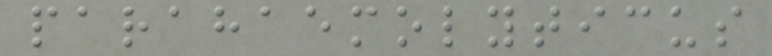parahaemolyticus
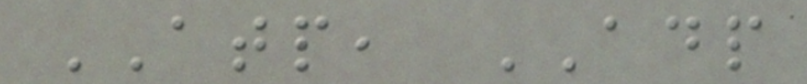ATP, ADP
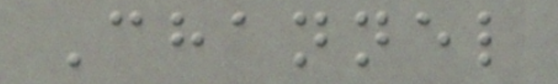Channel
